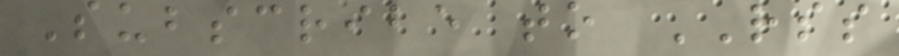Subscribe to RSS
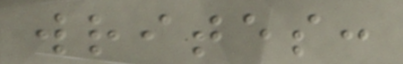writes:
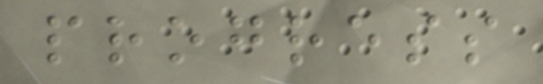progress
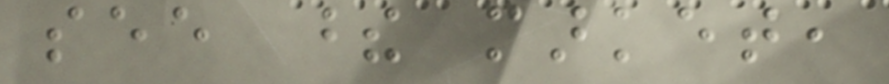see these market,
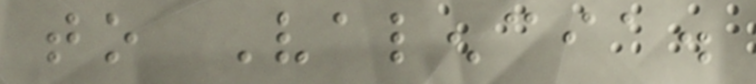to Valencia.
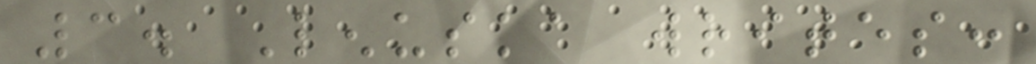3. Lenuska writes:
